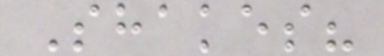Shakes?
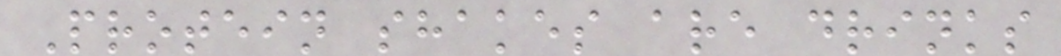Protein shakes are drinks
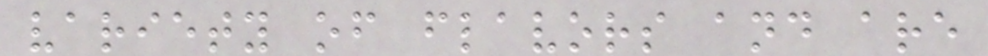variety of flavors and are
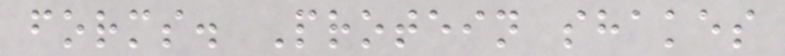forms. Protein shakes
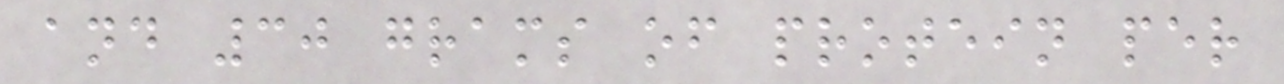and 30 grams of protein per
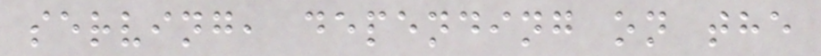serving, depending on the
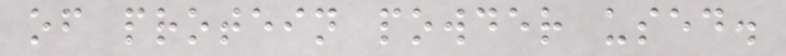of protein powder used.
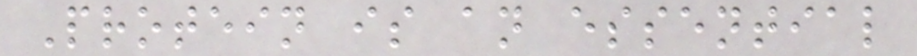Protein is an essential
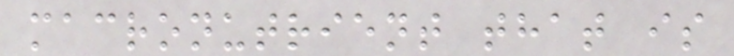macronutrient that is
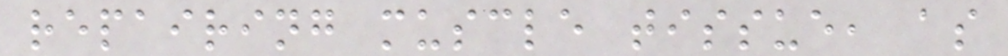repairing muscle tissue, as
